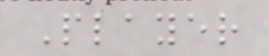Player
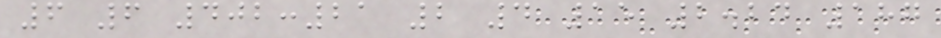6 6 402:21 2 4 15 2.24 187
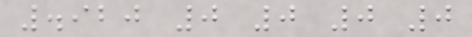.920 0 0 0 0
